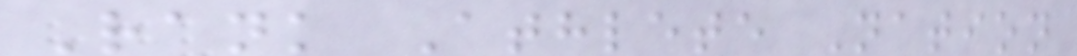Rank Athlete Nation
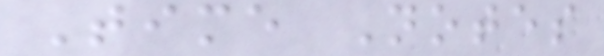Time Notes
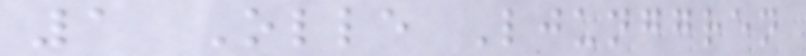1 Olle Ljunggren
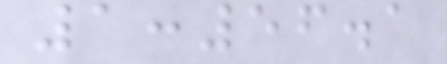1:56.1
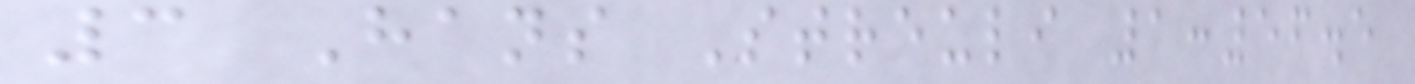3 Hans Streuli 1:56.5
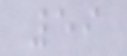59
